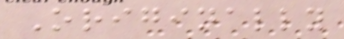Originally
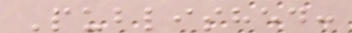Published:
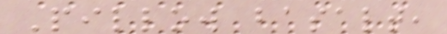Pillow basalt,
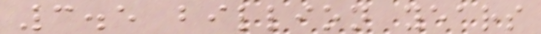3.5 billion years
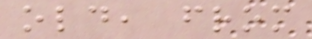old, from
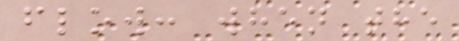flow: when the
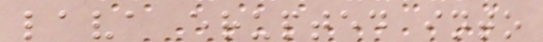lava erupted into
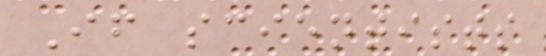If scientists
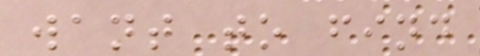want to find
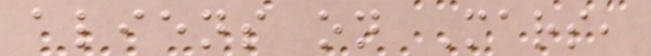aliens on Mars,
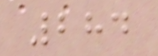284
